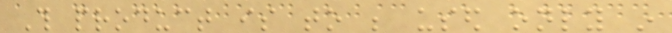This product is to be used only in
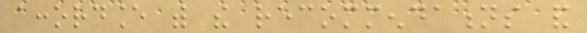accordance with the recommendations and
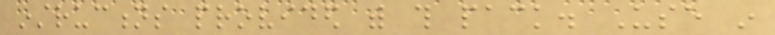instructions provided with this pack. Use in
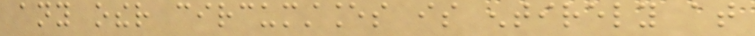any other circumstances is entirely at
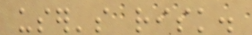user's risk.
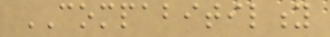COMPABITILITY
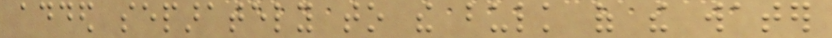added separately to the bulk of the water
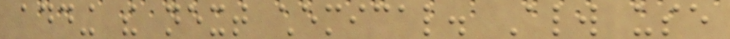adding the next chemical. Always use
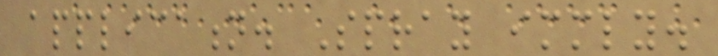application. Spray immediately.
